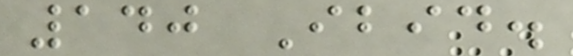140 Ibid.
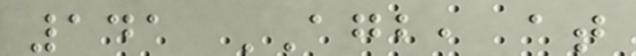141 AGB, at
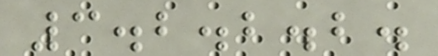3.2.2.2.
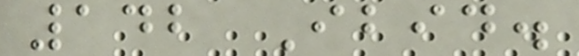142 Ibid.
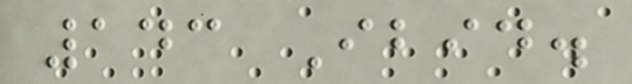143 Ibid.
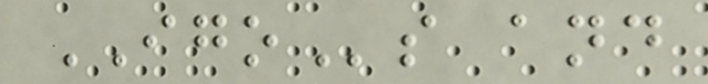IGOs and
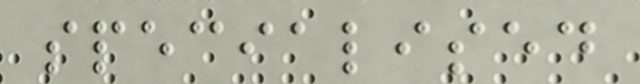specialised
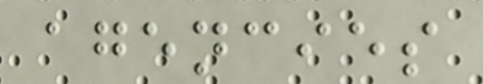agencies
